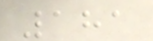181
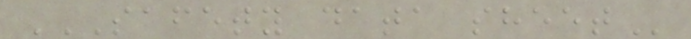SAFETY DATA SHEET
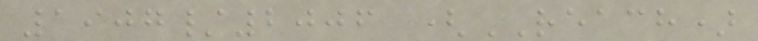1907/2006 (REACH)
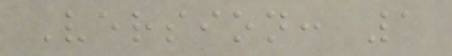Version: 1
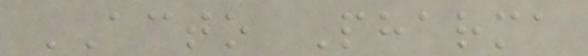ACTO Pharma
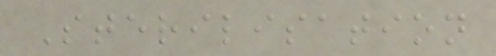Sterilisation
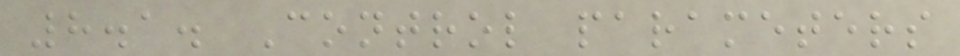8.1. Control parameters
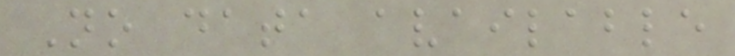No data available
